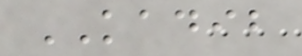KADIB
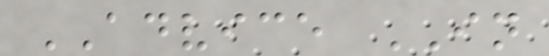ADVICE IN
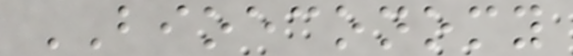BIOECONOMY
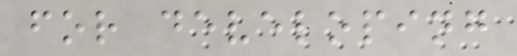for developing
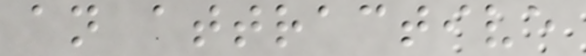an attractive
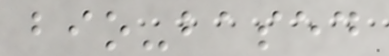bio-based
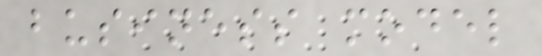business model
